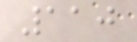110
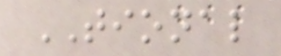TIONAL
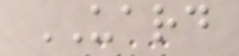UARD
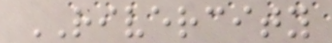RIVERCITY
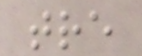tre
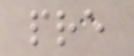pre
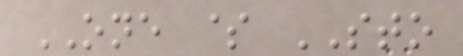ONE $ STO
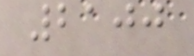2100
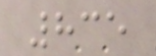835
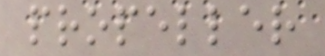propeller
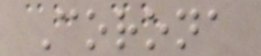Corona
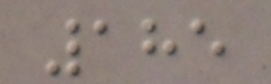185
